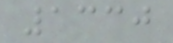1330
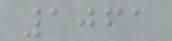1061
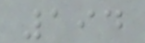194
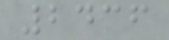2436
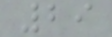29
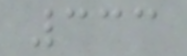333
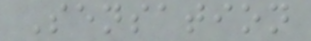Sensation
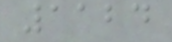1124
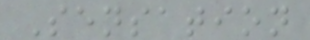Sensation
